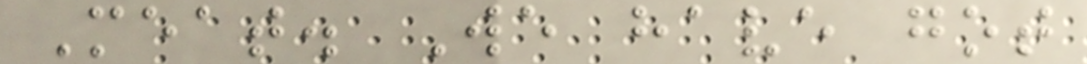Meat. We have got
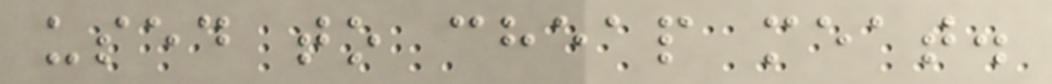used to cheap meat.
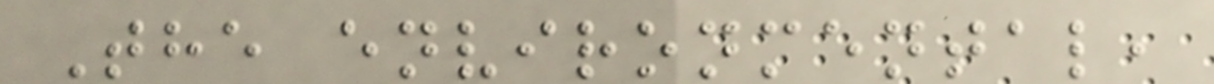The environmental,
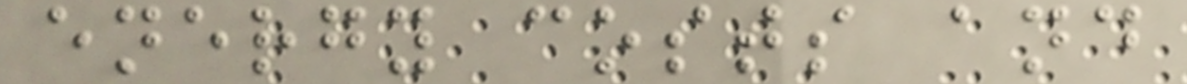energy costs and
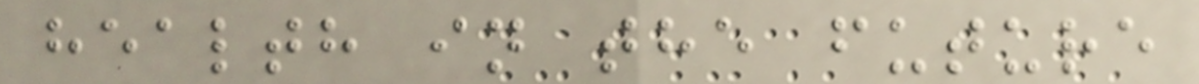health in the future
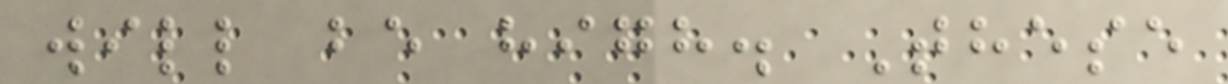will be high. These
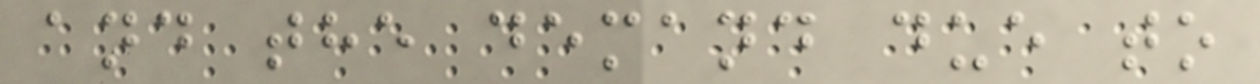and the demand due to
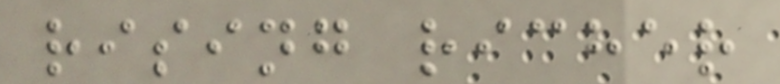rising richer
